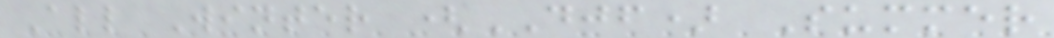All Winter (DJF) Summer
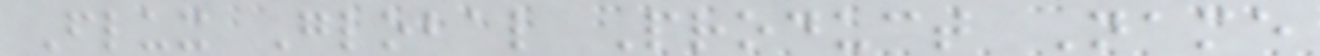Flux Global Product Name
